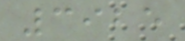3925
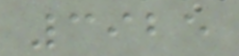3925
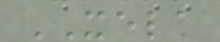XELA
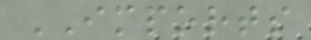IMPORTS
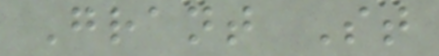Grant St
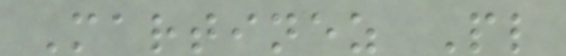Martinez Pl
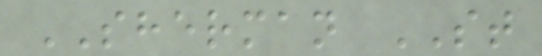SHERMAN ST
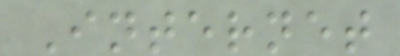Internet
